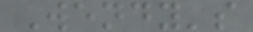Wendy's
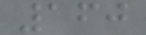160
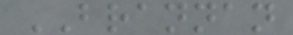BRANNAN
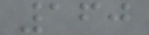160
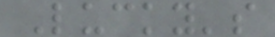Lucky's
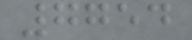7754
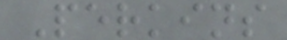Perkins
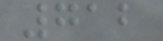712
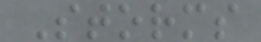Storms
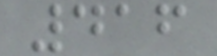416
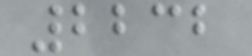2232
